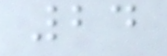24
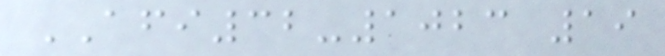AFI32-1023 19
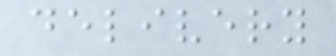delivery
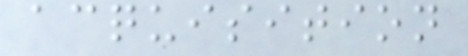acquisition
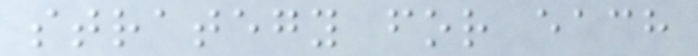strategy for each
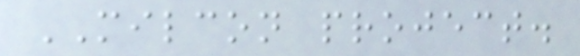MILCON project.
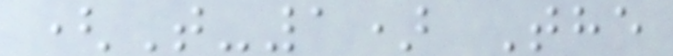(T-1) The
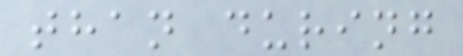than during
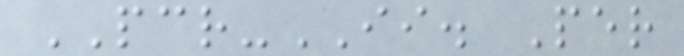PCR-II. Per
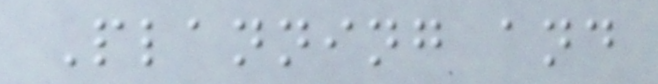Planning and
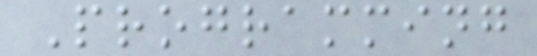Programming
